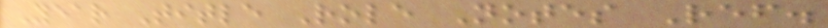Year Title Role Notes Ref.
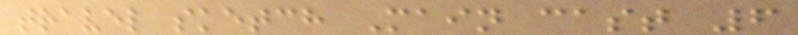travel sketch Main cast 6
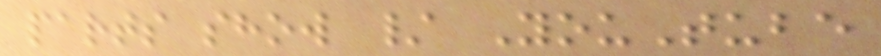parts show / YouTube
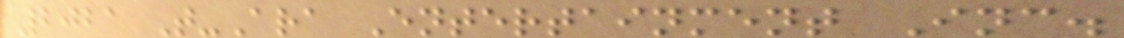2021 T-Ara Entertainment Inc.
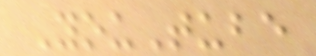YouTube
